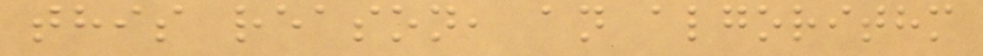this reason, an algorithm
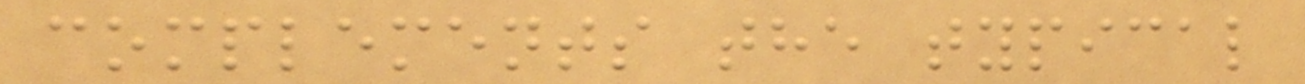complements the typical
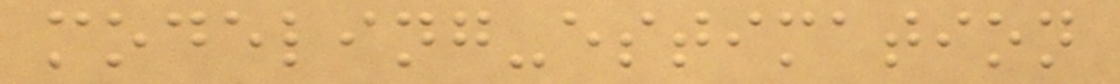modeling-estimation
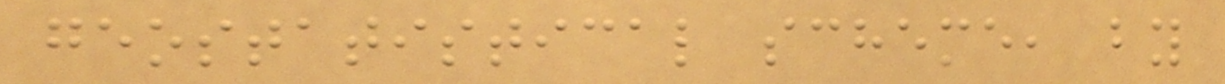geostatistical scheme, by
